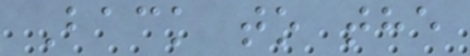Back to the
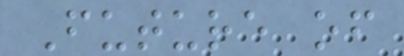Future of
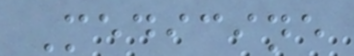Medicine
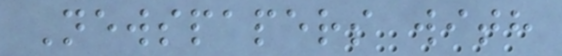Newspapers with
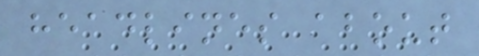headlines about
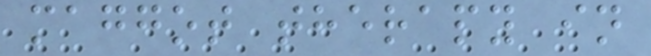maggot therapy in
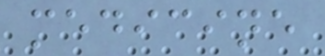medicine
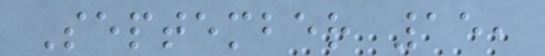September 15,
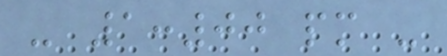- 1:00 pm -
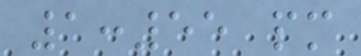1:55 pm
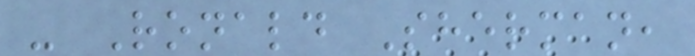- Ronald Sherman,
